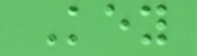Key
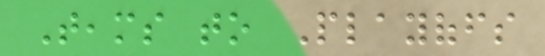Teams to Playoffs
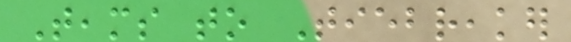Teams to Tiebreaker
